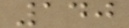140
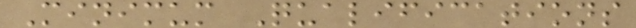Minimum Qualifications
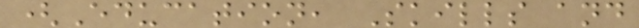(Education, Skills and
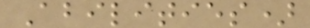Abilities)
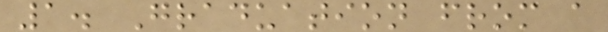1. Graduation from a
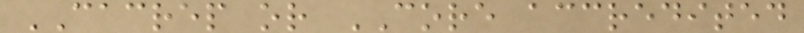CACREP or CORE accredited
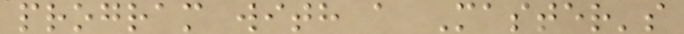program with a Master's
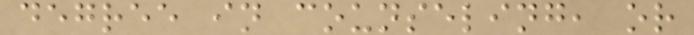degree in counseling, or
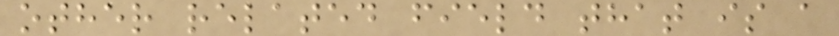other related field that is a
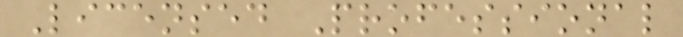Licensed Professional
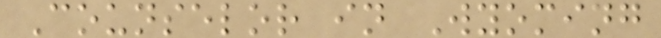Counselor in Wyoming
